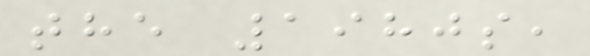the 1980s,
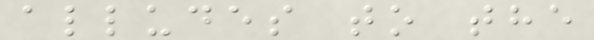alludes to the
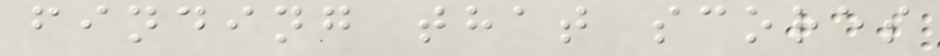finding that scores
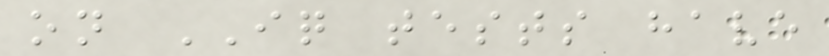on IQ tests have
